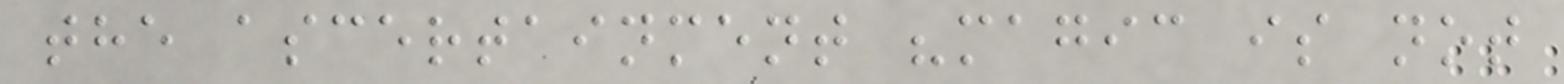the ascertainment "magic is not
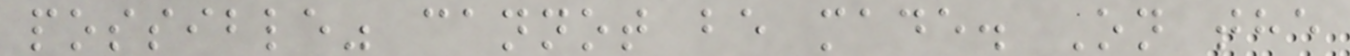possible" cannot be made. On the
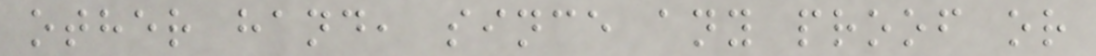other hand, since any proof or
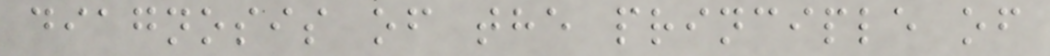diagnosis of the principle of
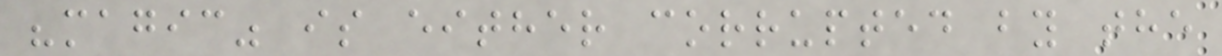"magic" is either corrupted by the
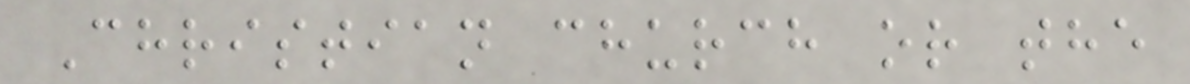Christian church or the
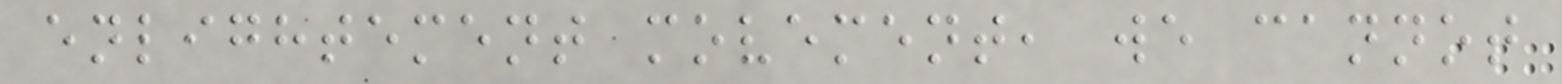enlightement movement, we cannot
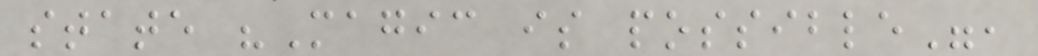state "Magic is possible",
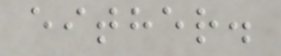either.
